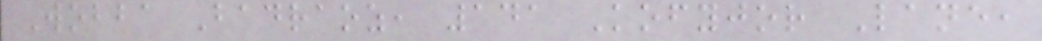Wobba Badraoz, 141 Kofyjor Lane,
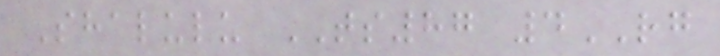Shalulu TS87 4RG
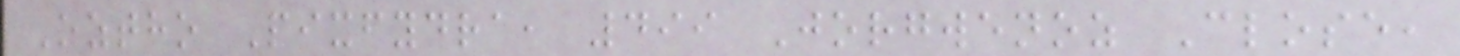Oztho Pixfydra, 499 Jorgwenoz Close,
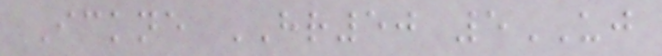Ickne HR50 5UJ
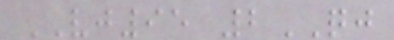VJ95 2QJ
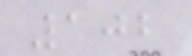102
